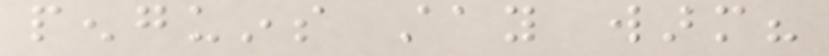penguins stay warm?
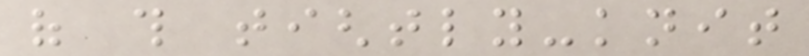of this tightly-knit
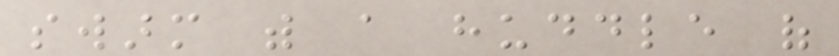swarm with a huddle of
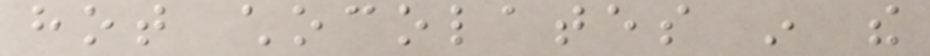hot chocolates in the
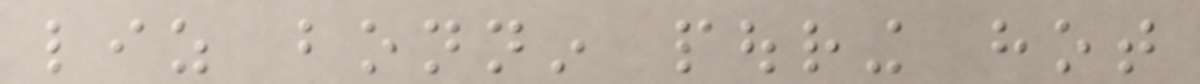liz bonnin pouring hot
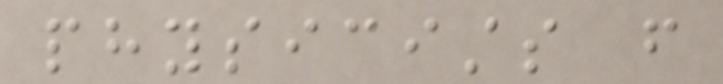physicists from
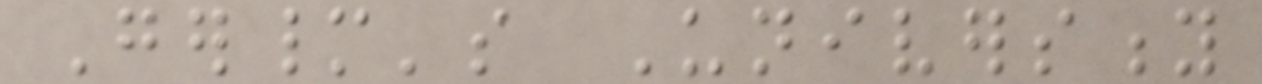Germany's University
